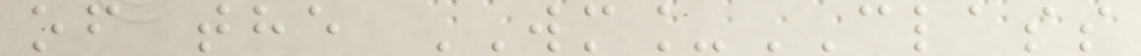of the WM_CLASS
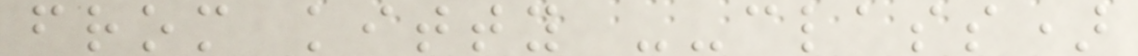from kitty --class)
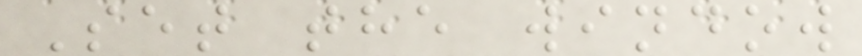Set the window
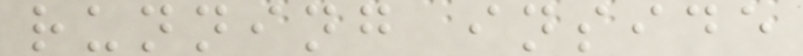running inside
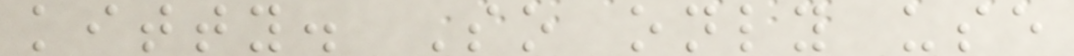kitty. So only use
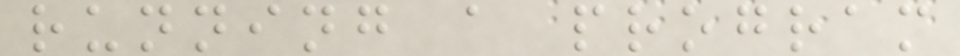running a program
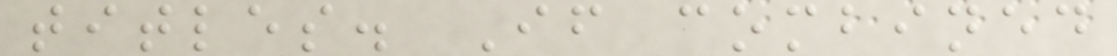titles. If combined
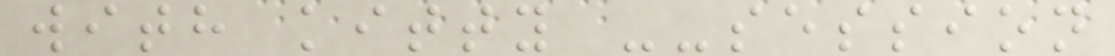with kitty --session
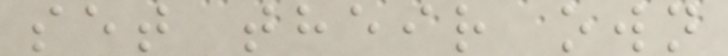set their own
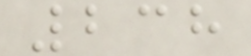238
